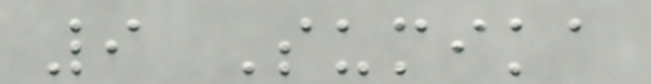9 Sumika
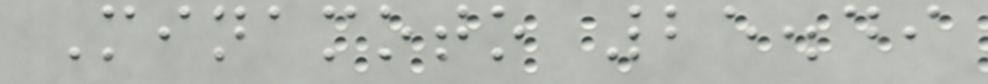Minamoto 25.49
